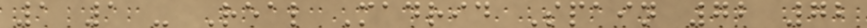1 1 - Real Madrid Spain 72 72
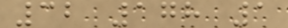32 178 1
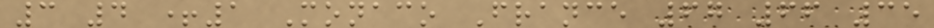3 4 +1 Monaco France 67 66 35
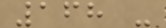168 -
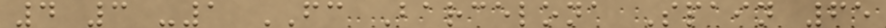4 3 -1 FC Barcelona Spain 65
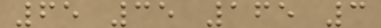65 35 165 3
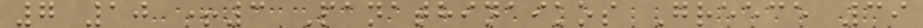7 10 +3 Panathinaikos Greece 39
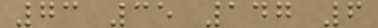73 35 147 6
